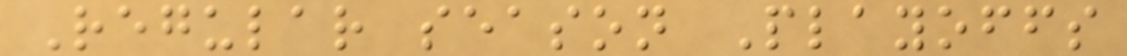Regular season Playoffs
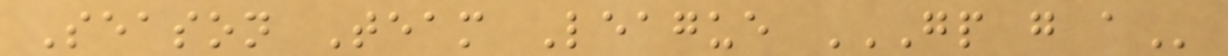Season Team League GP G A
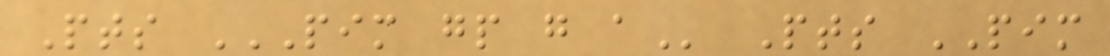Pts PIM GP G A Pts PIM
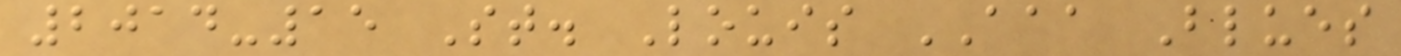2014-15 St. Louis AAA Blues
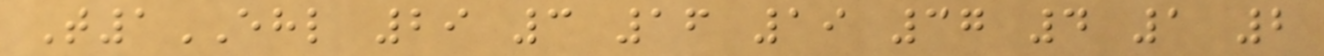T1EHL 29 3 16 19 37 4 1 2
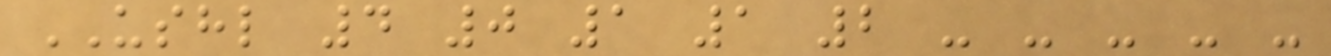USHL 4 0 1 1 2 - - - - -
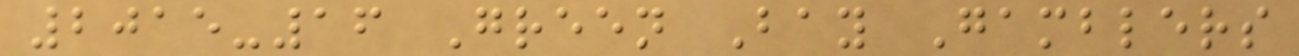2015-16 Green Bay Gamblers
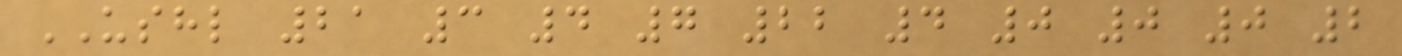USHL 21 3 4 7 22 4 0 0 0 2
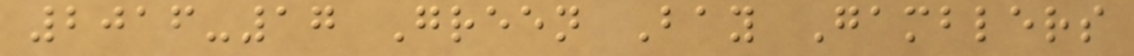2016-17 Green Bay Gamblers
